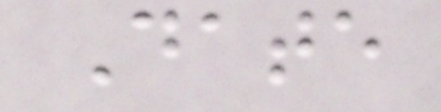Date
